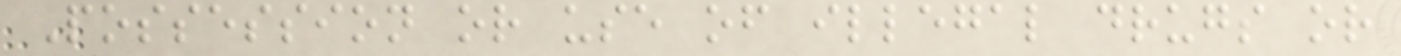Possession or use of illegal drugs or
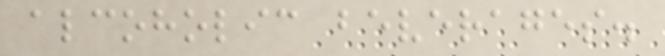alcoholic beverages.
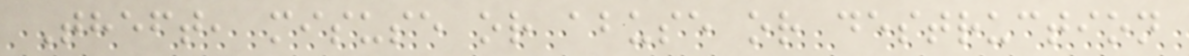Theft, misuse or abuse or destruction
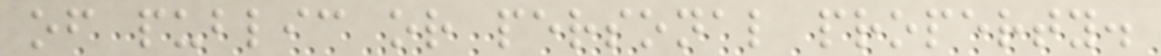of public or personal property.
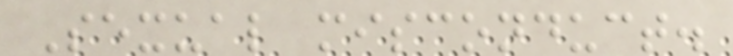Sexual misconduct.
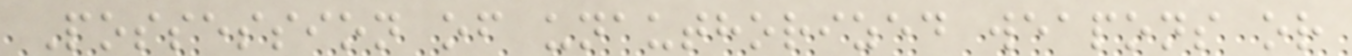Possession of unauthorized weapons or
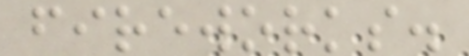fireworks.
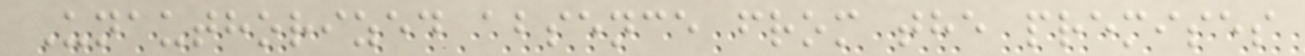Unauthorized absence from the premises
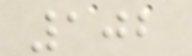102
